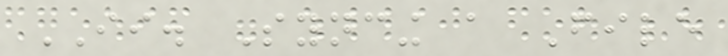II. Syncing a File
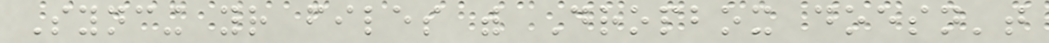Syncing your files with Dropbox doesn't
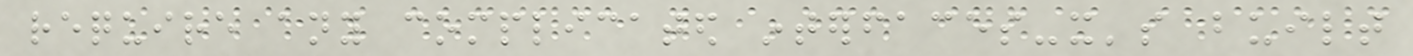require any complicated interfaces-it's built
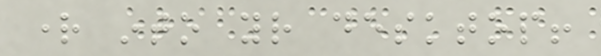right into your desktop!
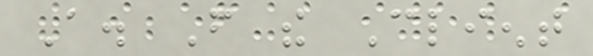A. From the Client
